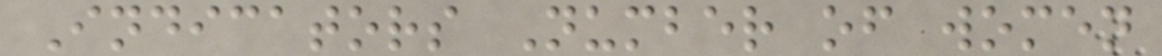Indicators Number of women
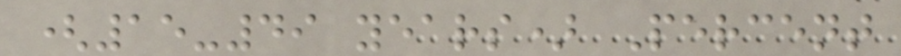(15-49 years) Percent
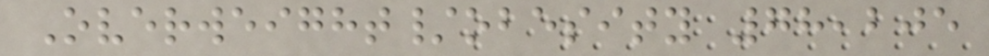Overweight/obesity 78,205
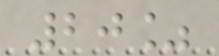20%
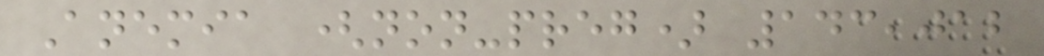Anemia (non-preg) 143,012
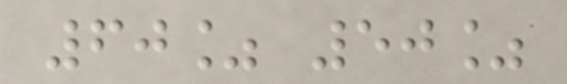60% 50%
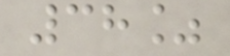38%
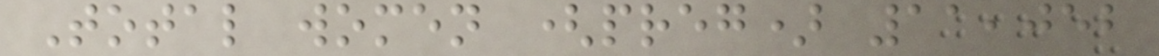Total women (preg) 11,052
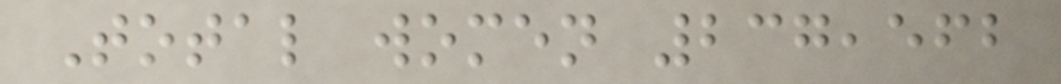Total women 237,562
